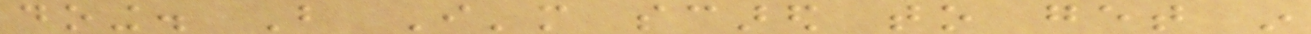doing. But I'm scared to get in
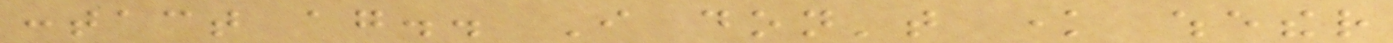contact again.. I don't know whether
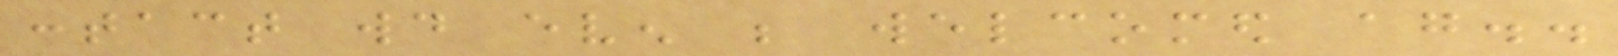contact would even be welcomed again..
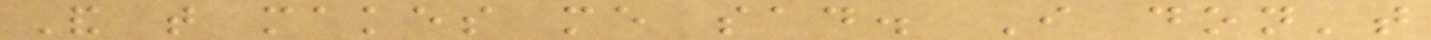And that makes me sad. I don't
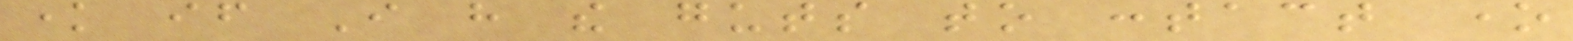know if I have the guts to contact one
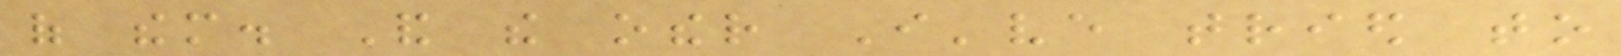of them. And the other I've tried to
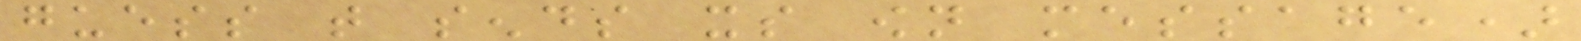guess that sends its own message)
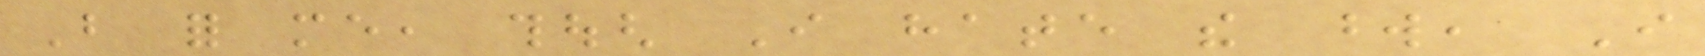But for me, though I hate the word, I
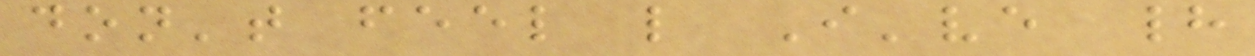don't feel like I've had
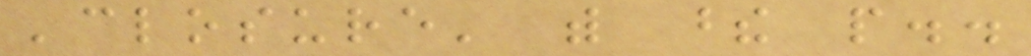'closure' with these people..
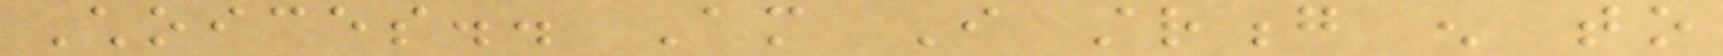Choices.. Am I strong enough to
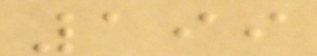199
